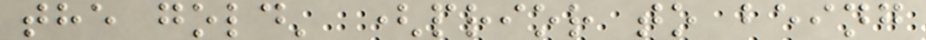the gold' (prior to being
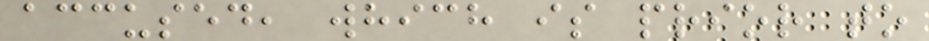accused, which is prior to
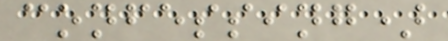confessing)
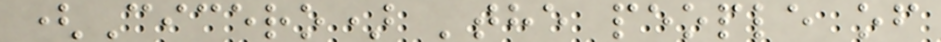(Cicero) 'the people of
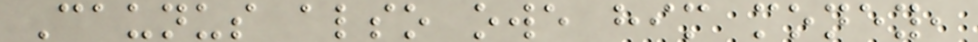Caunus also owe him money,
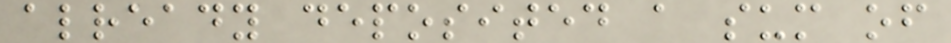already deposited a sum of
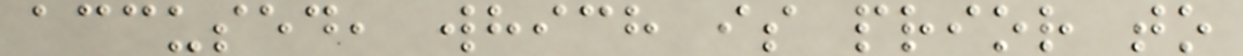accused, which is prior to
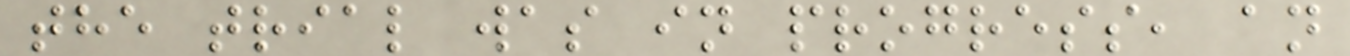the trial was in progress, an
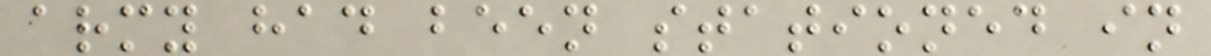army had been stationed in
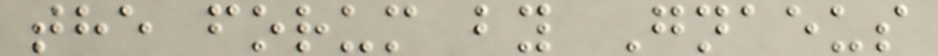the forum by Gnaeus
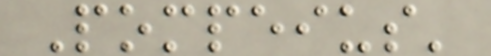Pompeius'
